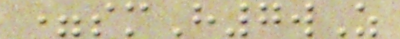=smH7wZ
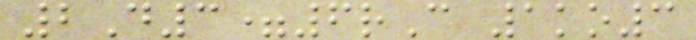2D3=6rC 1ko3
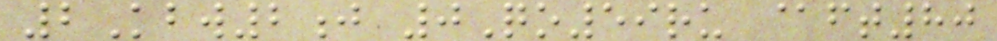2Kbw2j 0Qo59ru @ft80
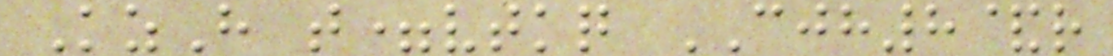KzH t=vtkq CJH8&r
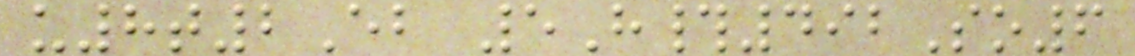u8t2Eb 5H#492So6
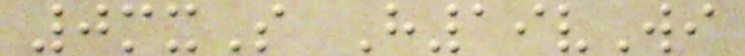0mxS H19vWi
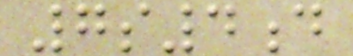7s4d
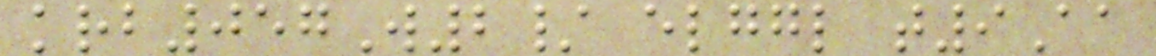krb057W2/ elggl t9Aa
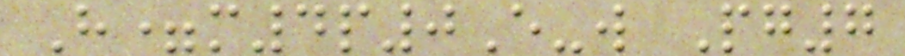H=m4p0E-w Pg7
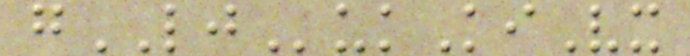gLJukKiVx
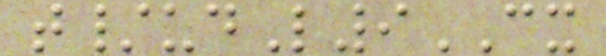t/udL9CX
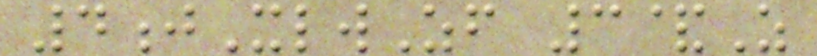4jXlwZf 3&Z
